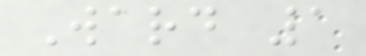Ward 1
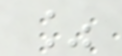%
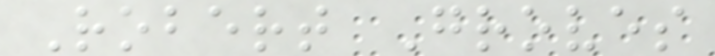Robert Groves
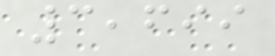3,699
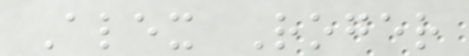Alex Roger
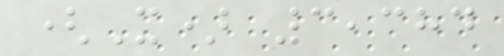(X) 3,384
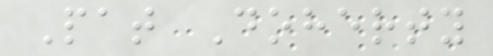Pat Doherty
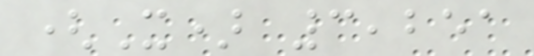(X) 3,251
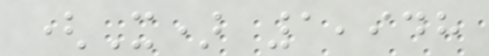(X) 1,948
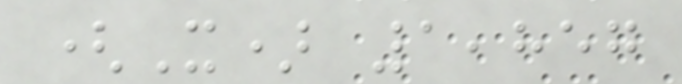(X) 1,857
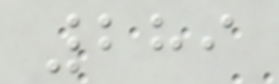289
